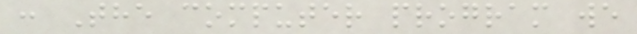: The computer program we
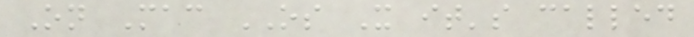On Mac OS X it's called
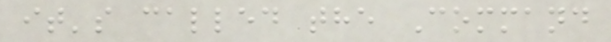it's called the Command
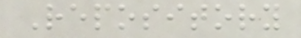Repository
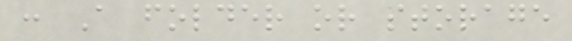: A folder or storage
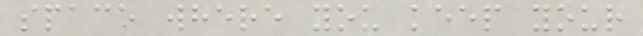space where you keep your
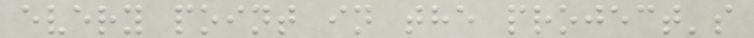every point in the project's
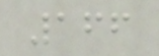166
